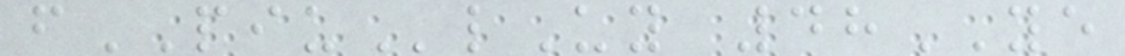fPIUlUy 48YE
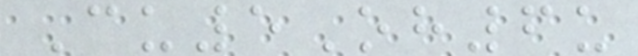Cu5Oh6u
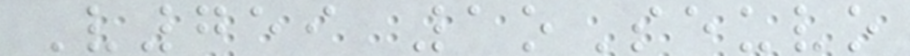V759 1oSeuvo
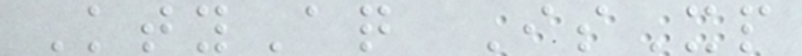KtyAq IsXp
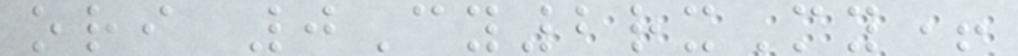ori 0Cy2rxMy+
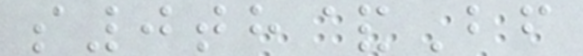s0th&Bf
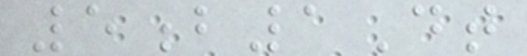5b1Dt
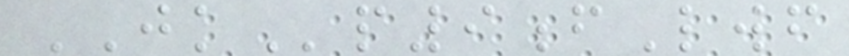JKp9fLwf
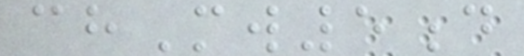chMw5d
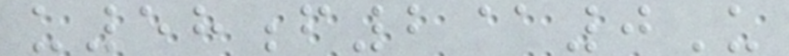u58f2@0U
